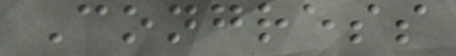Congress
